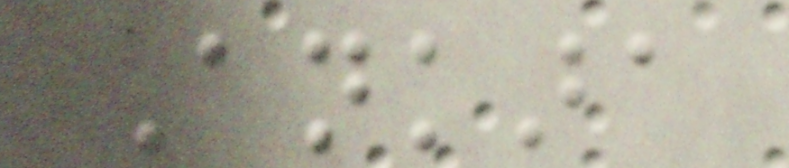Ankara
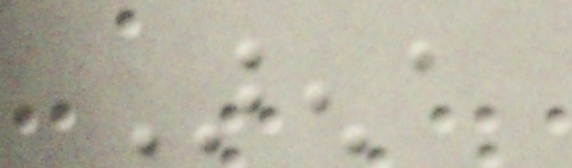Arena
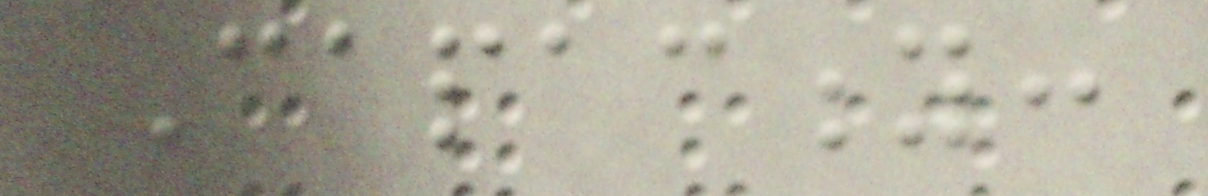Capacity:
